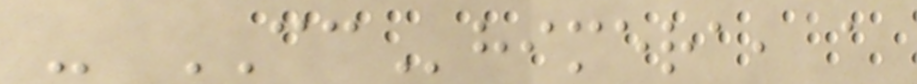- CChimera, a
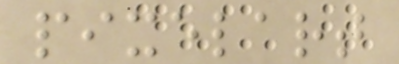pixelart
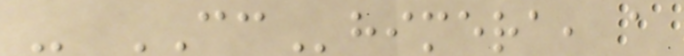- CChimera, a
